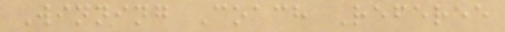Winning Coach Referee
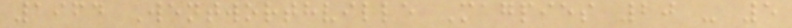1964 Wentworthville Magpies 20 - 5
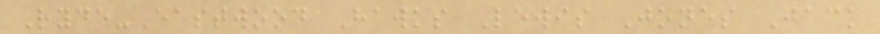Ryde-Eastwood Hawks Lewis Jones Jack
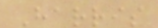Harris
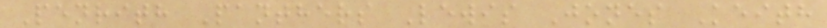Penrith Panthers Lewis Jones Keith
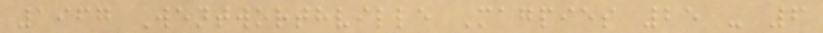1967 Wentworthville Magpies 25 - 6
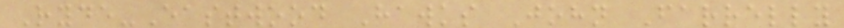Ryde-Eastwood Hawks John Farrelly
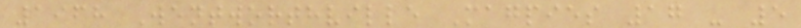1968 Wentworthville Magpies 17 - 5
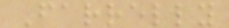Farrelly
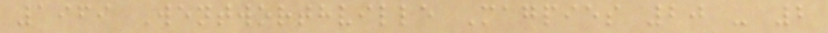1969 Wentworthville Magpies 20 - 2
